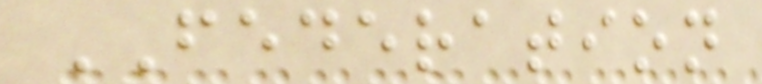FEDERATION
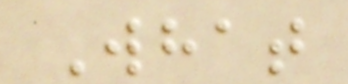What
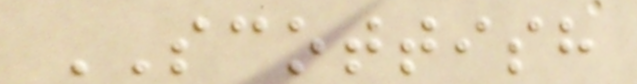SCOTTISH
